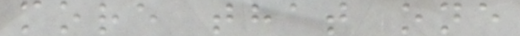more that one
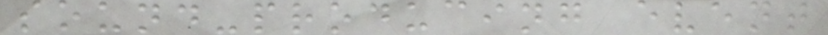sound-producing event
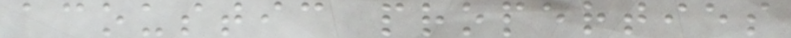acoustic properties
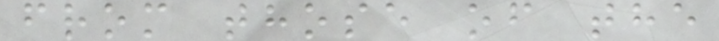from those of the
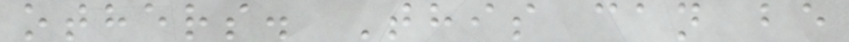others. This can be
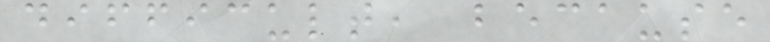difficult, because
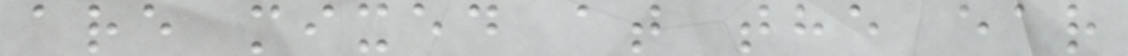are mixed at the ear
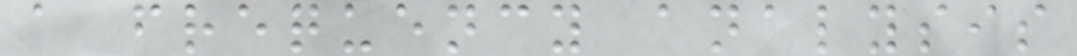a frequency analysis
